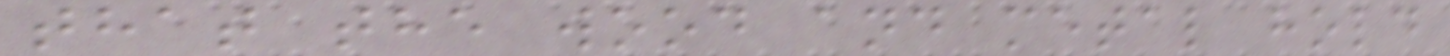that the wood and metal hold
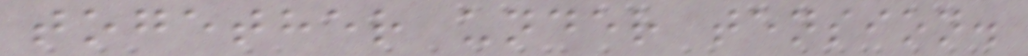together under tension.
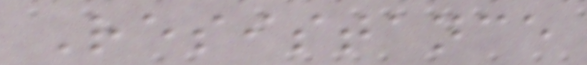Resistance
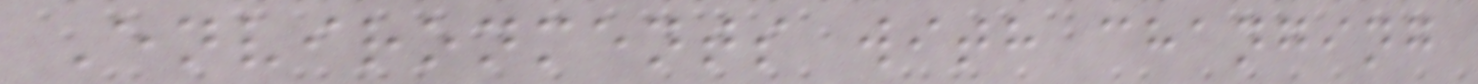Environments with changing
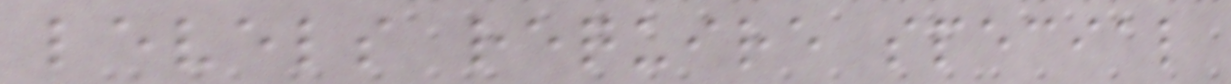levels require special
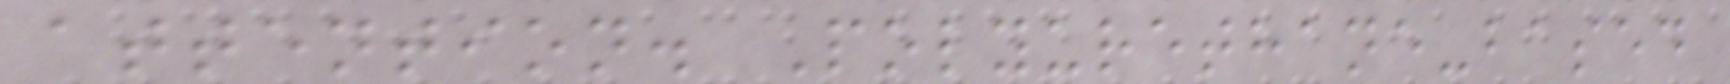attention. Polyurethane-based
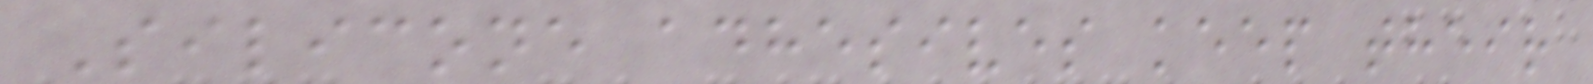Silicone adhesives keep their
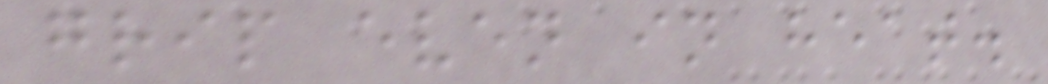grip even in heat.
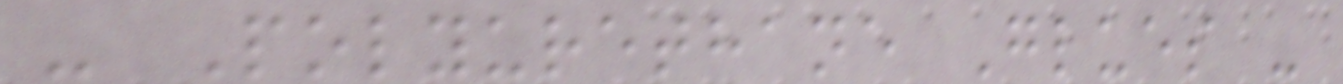- Polyurethane Glues -
